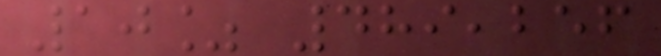10% 489,256
